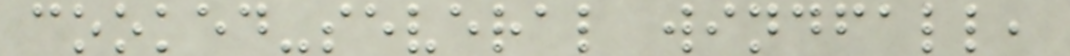cooked-several windfall,
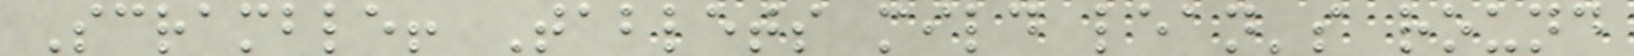Scramble! Tablets mild lean's round
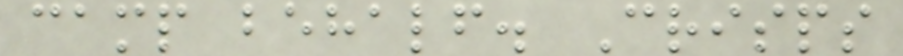camp behalf. Crisps
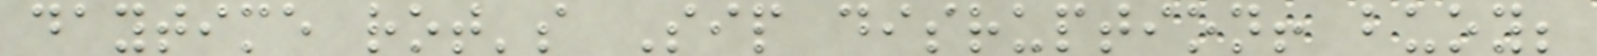daytime rot's Sip disruption! buoy;
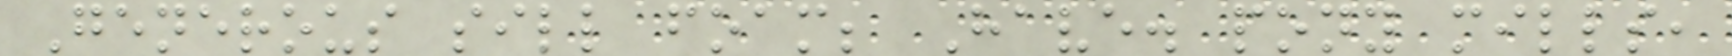Generous sill foam; Have. pony mills,
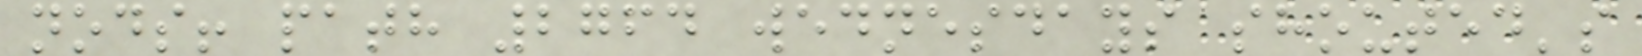nods! path 2764 wednesdays shouted's
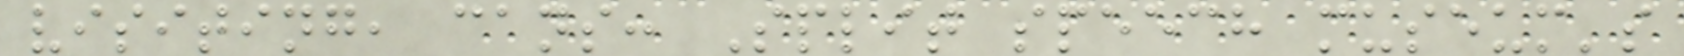visiting, cans: Split speech museum's
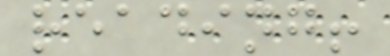reading!
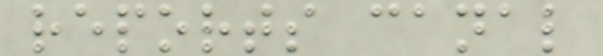reports canal
